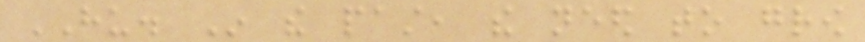HU. In the past, the need to grow
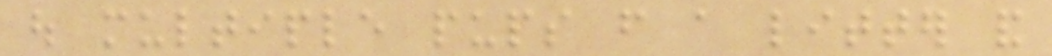out multiple pups from a litter and
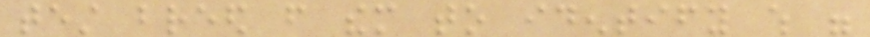test breed from them to identify which were
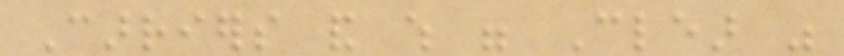Carriers and which were Clear was
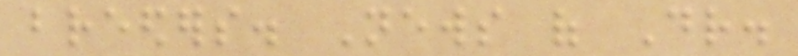breeders. News of Dr.
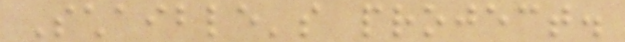Schaible's project.
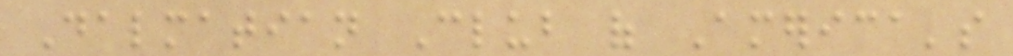Dalmatian Club of America's
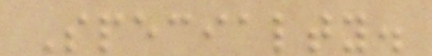Specialty.
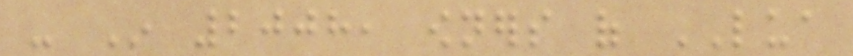- In 2008, owners of LUA
